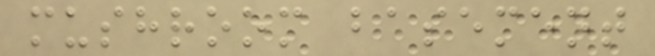mushroom basement
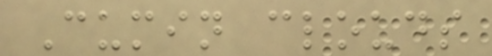Cumin clouds
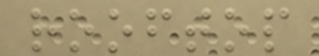rooftop
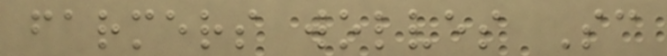farmers wolves Sc
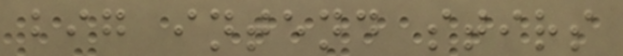big intend stirs
